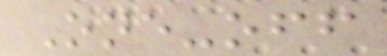One-off
